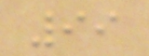99
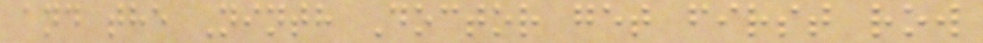and the Ninth Doctor get first row
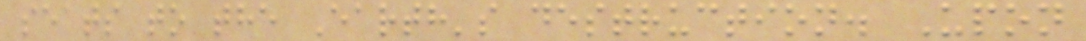seats to the Earth's destruction. Upon
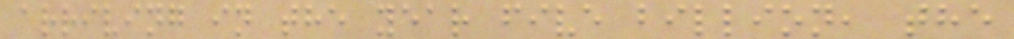arriving in the year five billion, the
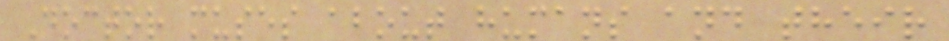Doctor muses about humans and their
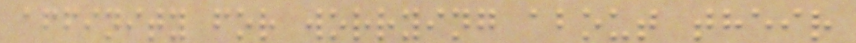affinity for worrying about their
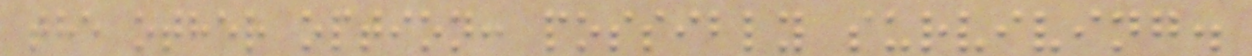the other option: possibly surviving.
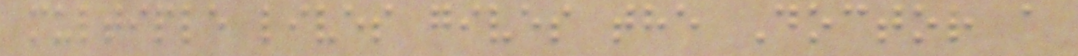multiple lives gives the Doctor a
